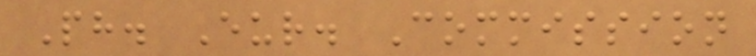Ph. Eur. Commission
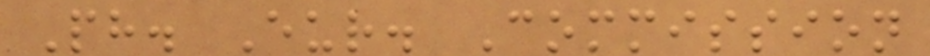Ph. Eur. Commission
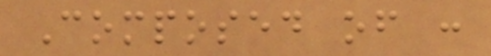Composed of :
